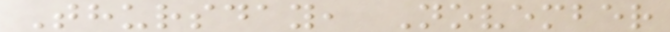Thursday, November
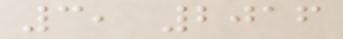3, 2016
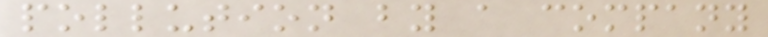pollution by a company
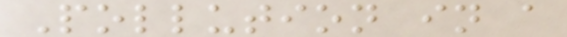Pollution in a
